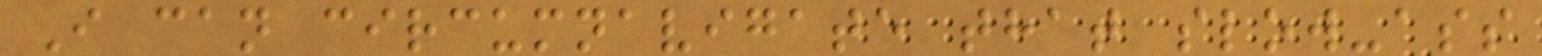I can circumnavigate that slow-ass
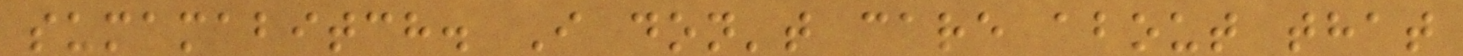sumamabitch. I don't care about that
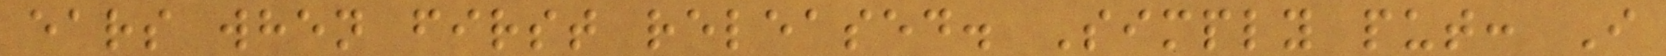ears when first released. Simply put: I
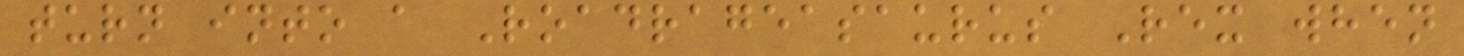turn into a Roadrageasaurus Rex when
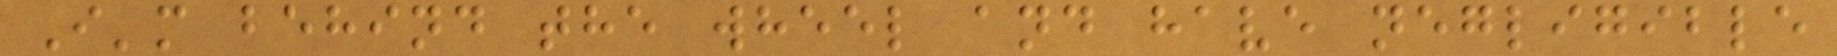I'm behind the wheel and have negligible
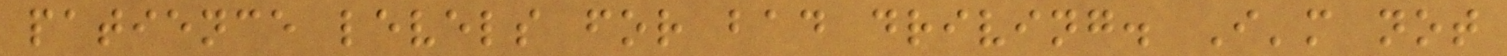patience levels for bad driving. I'm not
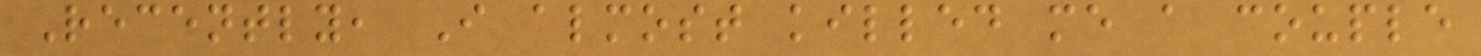Recently, I almost killed me a couple
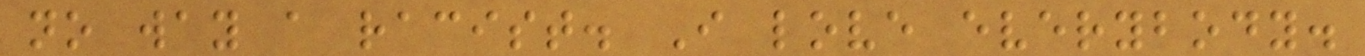no way a racist. I love everybody.
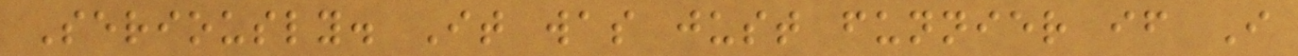Seriously. It was just funnier if I
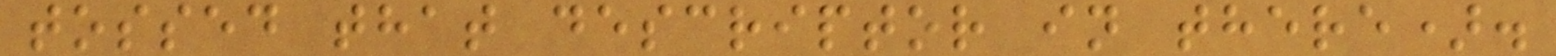tossed that descriptor in there).
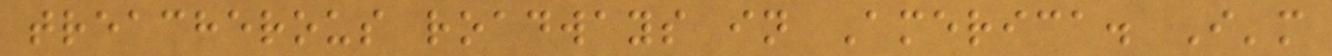treacherous roadways in America. I'm
